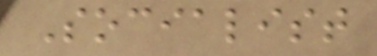Socialist
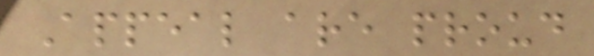Appeal are proud
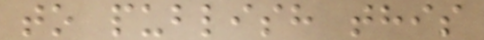to publish this
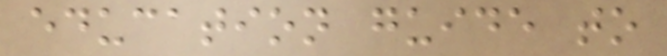education guide to
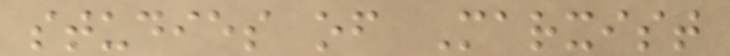studies of Marxist
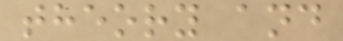theory and
